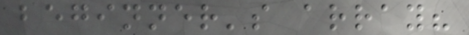beginner's array?
